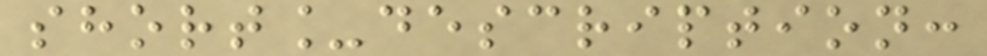short_description:
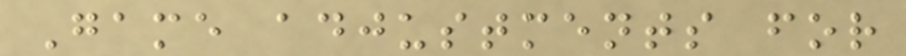Game adjustments for
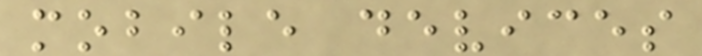mobile devices
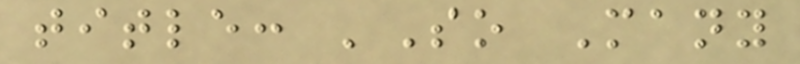title: 'So Many
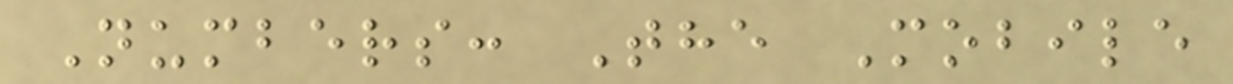Numbers: The Mobile
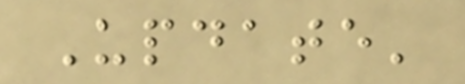Update'
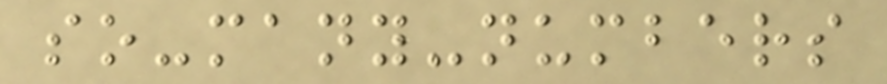so-many-numbers
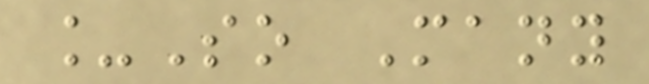_So Many
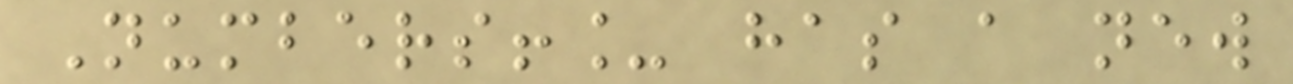Numbers!_ has a new
